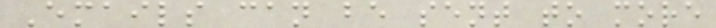Emails can be sent to more
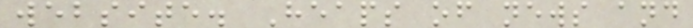website. Heaps of news and
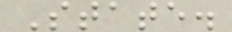State.
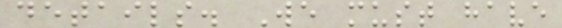details. We must have
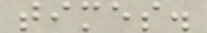times.
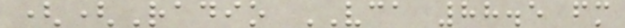((Radio VCA 88.5 fm
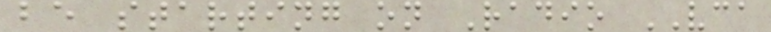be starting on Radio VCA
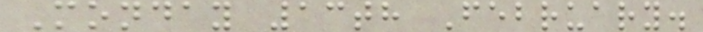Monday 13th February.
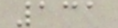131
